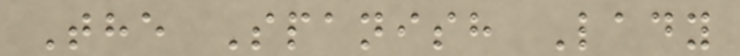The Spanish Lady
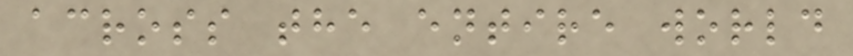across the entire world
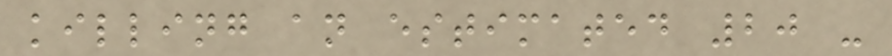killing an estimated 20 -
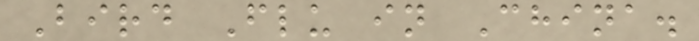Bird Flu in China.
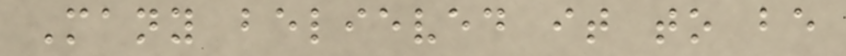Many believed it to be
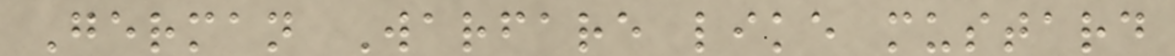German Warfare like mustard
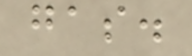gas.
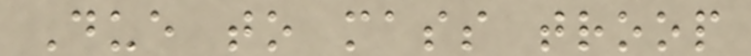Due to mass troop
